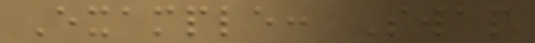Example: Swap
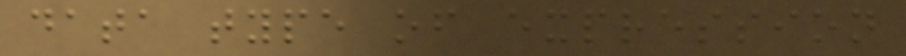data type of expression
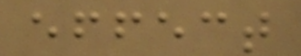effect
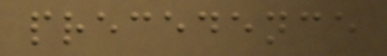precedence
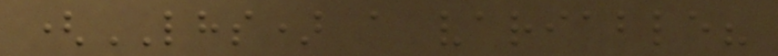(LHS) a variable?
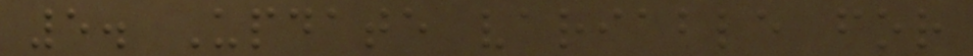5. Update variable for
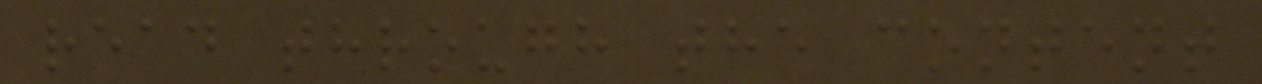read through the content
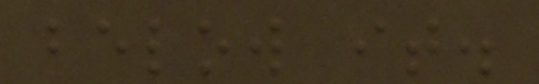below it.
